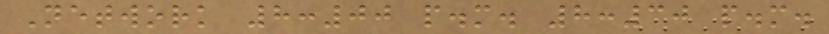Network 8:00 p.m. 8:30 p.m.
